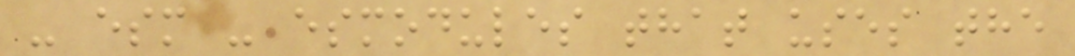- esm - esmodules that uses the
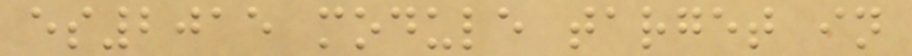es2015 module target in
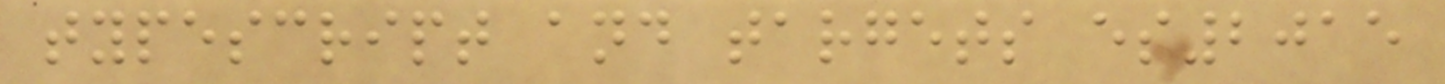typescript and targets es2015
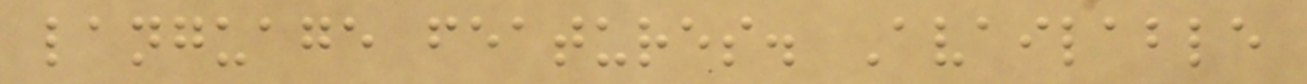language features. Available
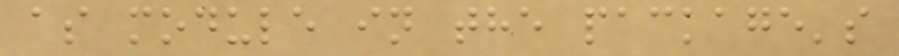as module in the package's
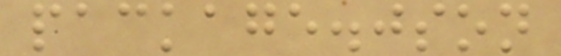package.json
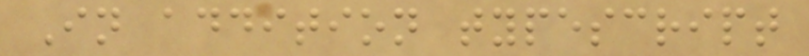In addition typescript
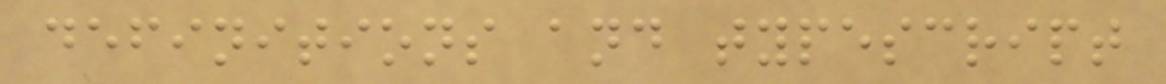definitions and typescript
